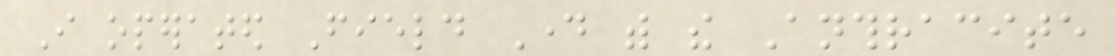I operated Field Day with the Anthracite
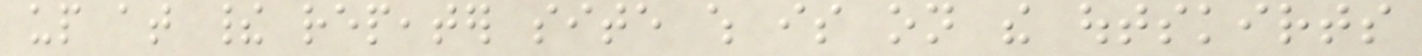up at their repeater site which is on the outskirts
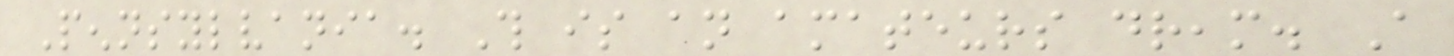Pennsylvania. This is an amateurs dream. A
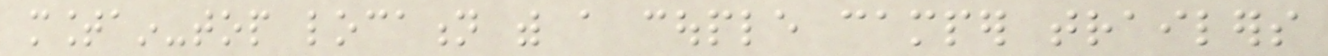mountain-top location with a couple camper trailers
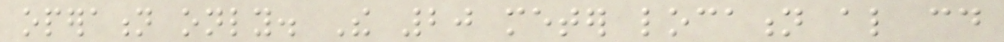operation only. The 20 meter location also could
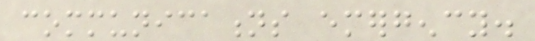communications emergency.
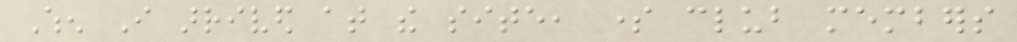When I arrived at the site, some club members
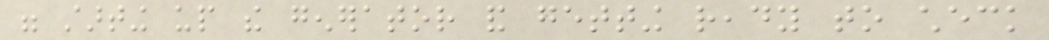were starting up the generator and getting ready to check
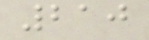210
